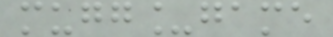mugg_game
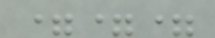===
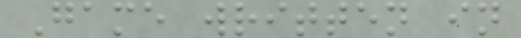Game written in
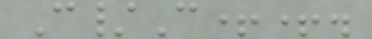C/C++.
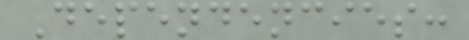Dependencies:
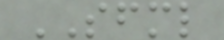SFML
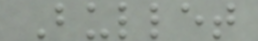Bullet
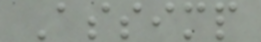Assimp
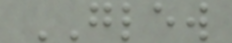GLEW
